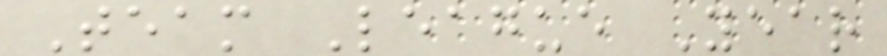Team League Year
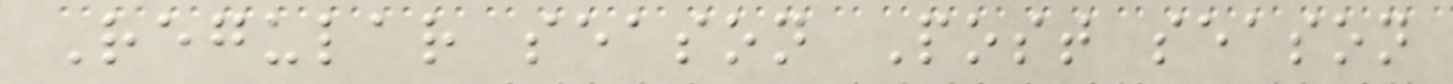Regular season Post season
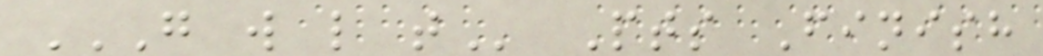G W L T Pts Finish
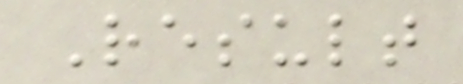Result
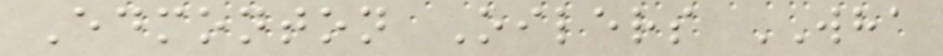Edmonton Oilers WHA
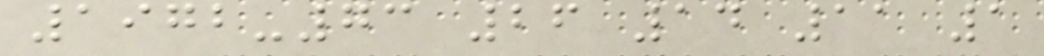1972-73 26 14 11 1
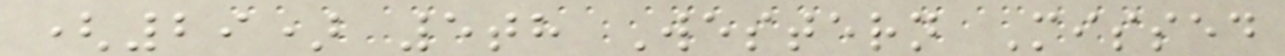(29) 5th Western Missed
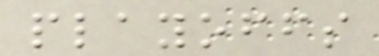playoffs
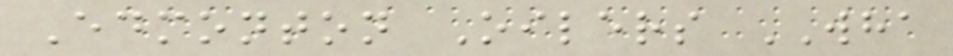Edmonton Oilers WHA
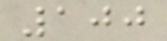100
